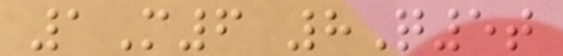1M6 8Q5t
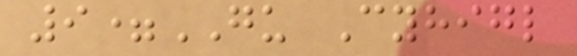9=GU Cyhigl
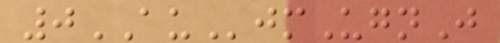0AUjmUgnJ
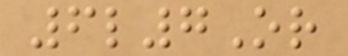6l7Or
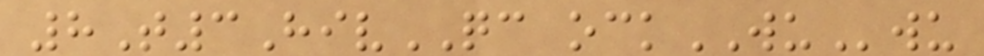8T3HivQC ockWUwu
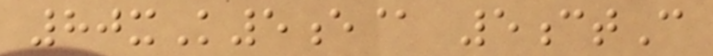80xK5e@ 5ctC
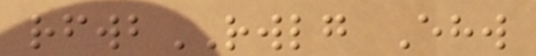rfwbRWLG Ehw
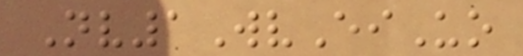Nv1WvEiUo
